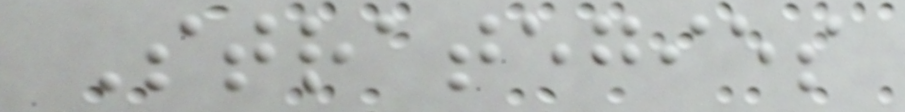Strategies
